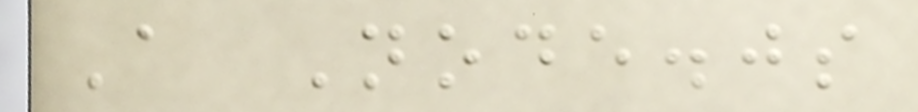A Node.js
